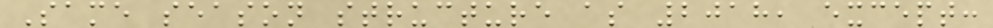Same season structure as 2018, except:
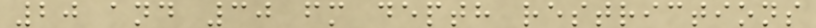20 and 30 fm depth restrictions
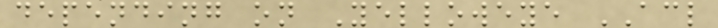depending on Yelloweye ACL
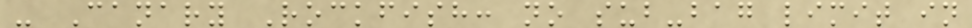- Canary Rockfish: no sub-bag limit in
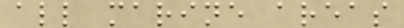all marine areas
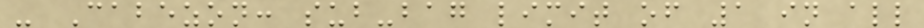- Cabezon: sub-bag limit of 1 in all
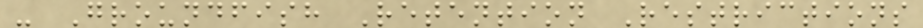- Groundfish Retention Restrictions
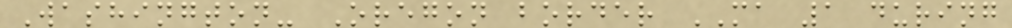Washington- Oregon border MA 1 during
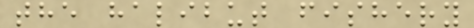the halibut fishery
